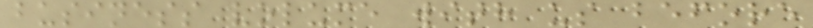business volume with us before
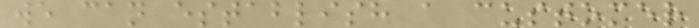we can establish a customer
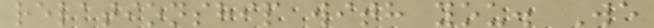relationship with you. We
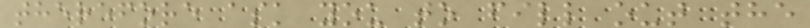therefore ask you to fill out the
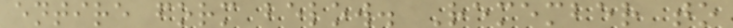entire form below. Remember to
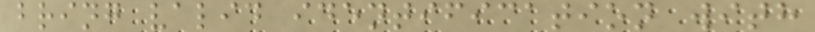bring valid identification with
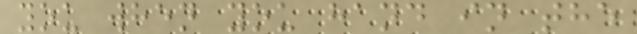you when you hand in the
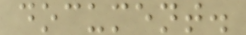document.
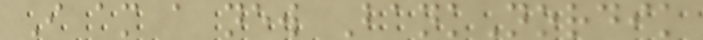I am a new BankNordik
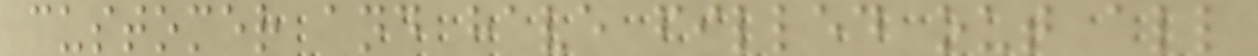customer and have filled out all
